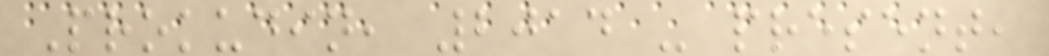Prokudin, 2014 - present,
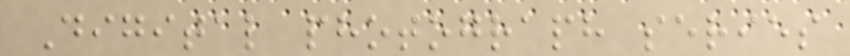Digital photograph series
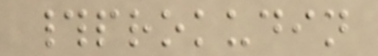#prokudin
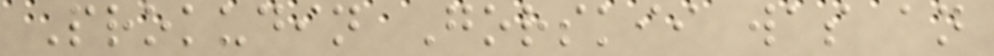Prokudin Gorskii was an
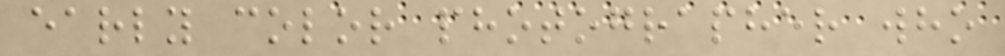early color photographer who
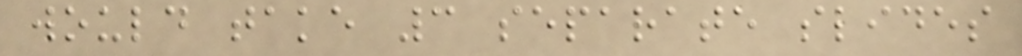would take 3 separate slides
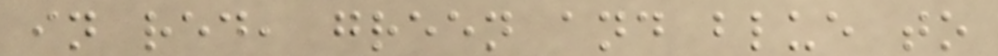in red, green and blue to
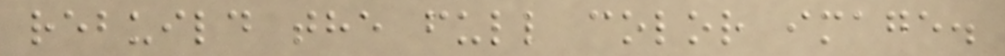rebuild the full color image.
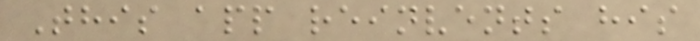This app reinvents his
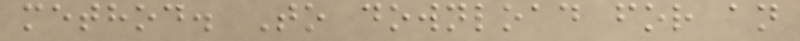method. To download for an
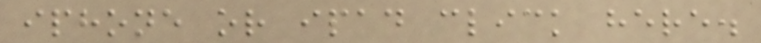iphone or ipad click here.
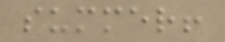summer!
